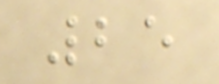25
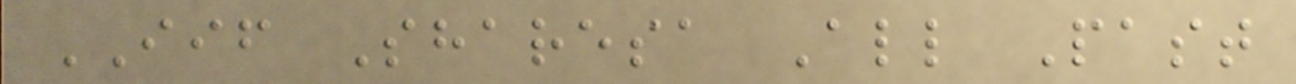IIF Sharesa All Past
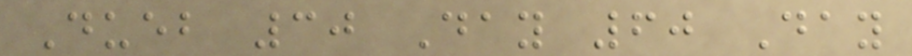Dueb 30 Day 60 Day
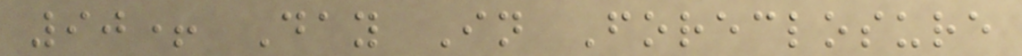90+ Day In Foreclosure
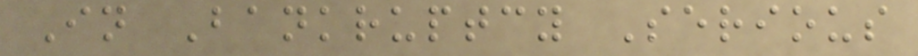In Bankruptcy Serious
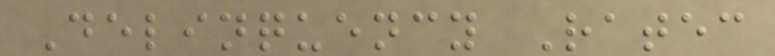Delinquency Ratec
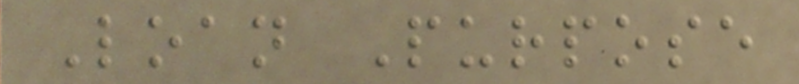Loan Purpose
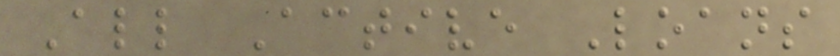All Active Loans
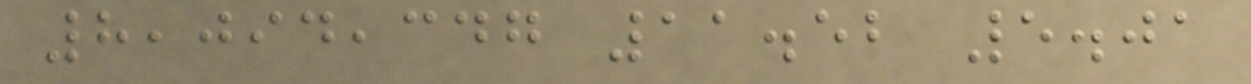8,094,347 11.52 5.01
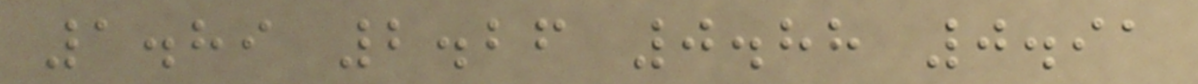1.89 2.26 0.88 0.91
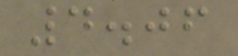4.06
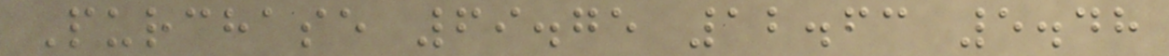Purchase 69.75 12.63 5.48
